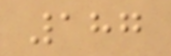187
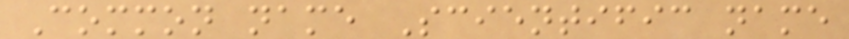Common name Scientific name
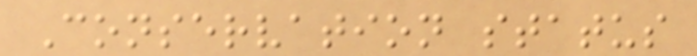Conservation status
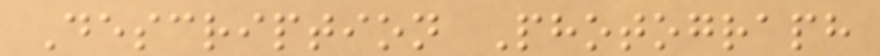Description Photograph
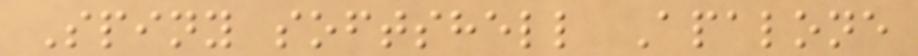Spiny softshell Apalone
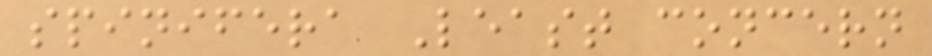spinifera Least concern
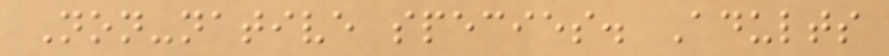Non-native species. Adults
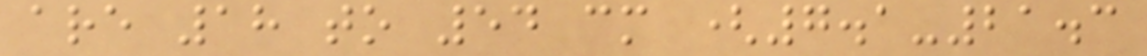are 18 to 54 cm (7.1-21.3
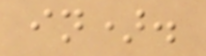in).
